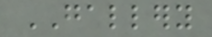GALLERY
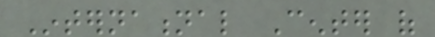International Center of
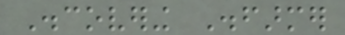Discovering Disfarmer
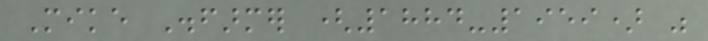Mike Disfarmer (1884-1959) was
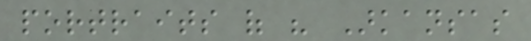portraits of his Arkansas
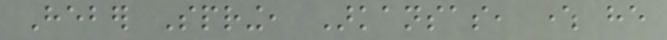Heber Spring, Arkansas, where he
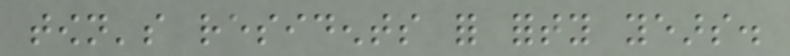town's residents for forty years.
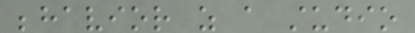behavior as a studio
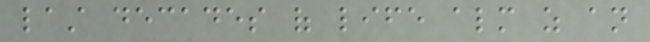last decades of life almost as an
